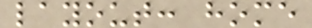layout: home
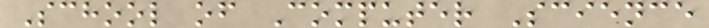School of Computer Science
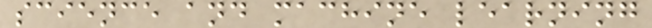science and machine learning
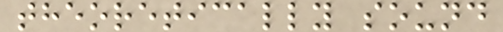theoretically sound
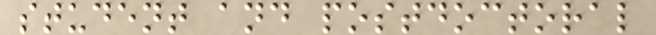student and postdoctoral
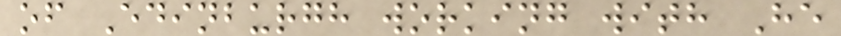of Edinburgh working with He
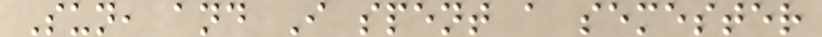Sun, and I spent a semester
